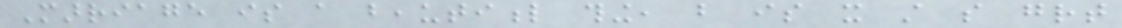Marriage is a beautiful thing, but is it still so great
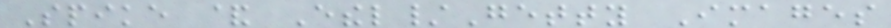Spike & Ethel/Getty Images
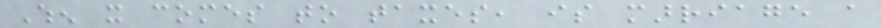When it comes to taxes, is marriage a
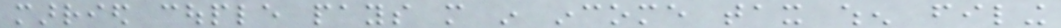married couple pays more in income tax when filing
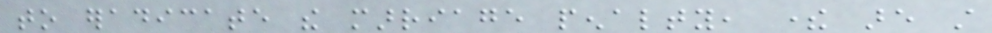to eradicate the marriage penalty, there are still
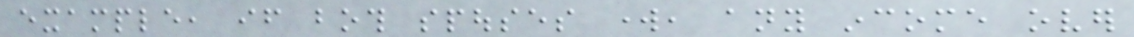example, if both spouses work, any income over
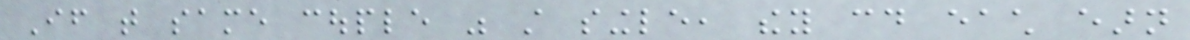If that same couple was still single, they could each earn
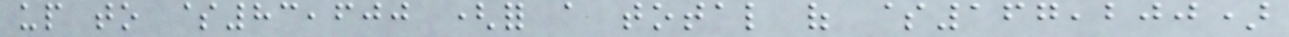up to $83,600 (for a total of $167,200)
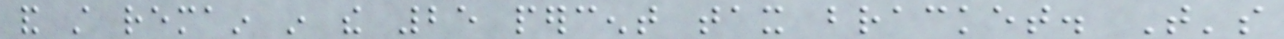and still remain in the 25 percent tax bracket. That's
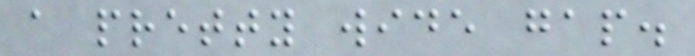a pretty wide gap.
